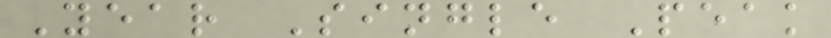Year Single Peak
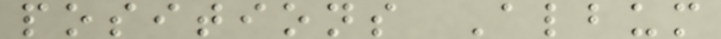positions Album
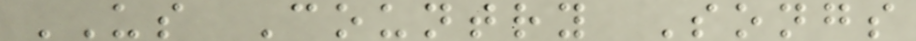US Country Songs
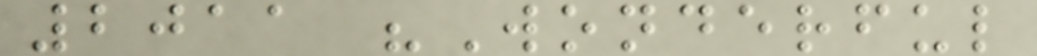2011 "Wonderful
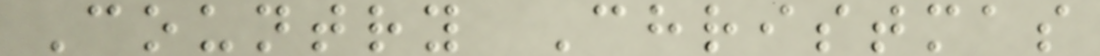Country Christmas
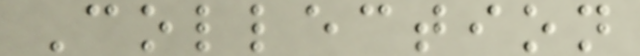Collection
